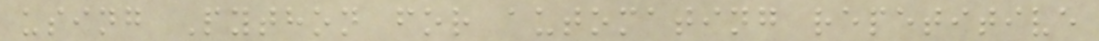using Python for automating repetitive
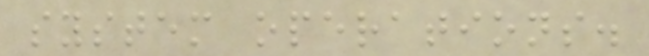system operations.
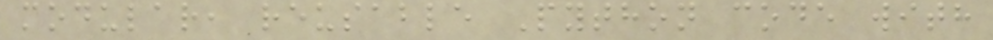modular, reusable Python code with
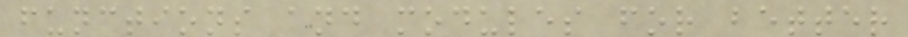functions and modules for better
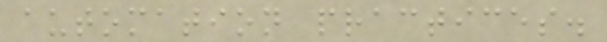automation practices.
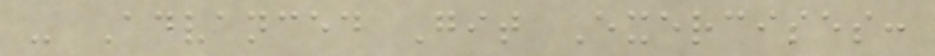- Advanced Git Exercises:
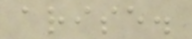arise.
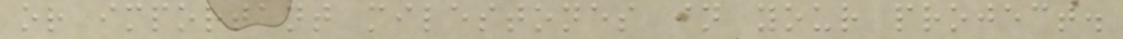or important milestones in your project.
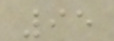95
